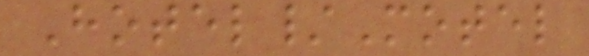Hotel/Motel
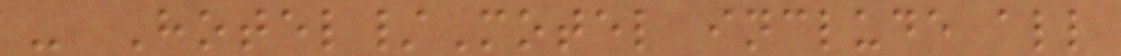- Hotel/Motel include all
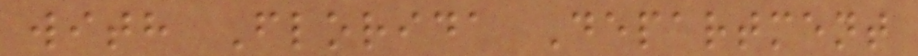with Florida Department
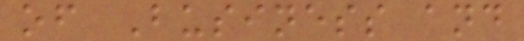of Business and
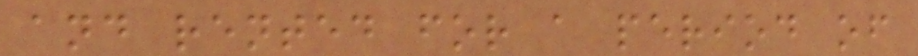and rented for a period of
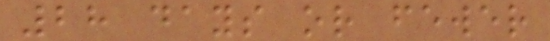28 days or fewer
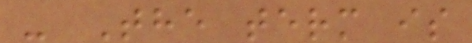- The term is
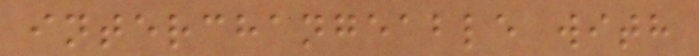interchangeable with
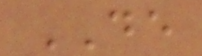DE
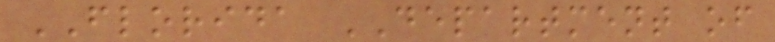FLORIDA DEPARTMENT of
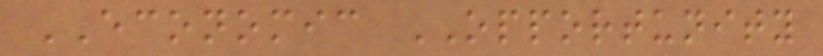ECONOMIC OPPORTUNITY
